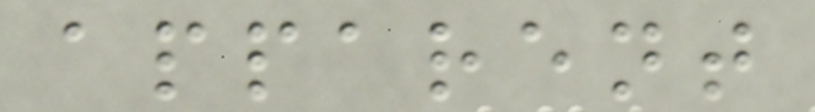apparent
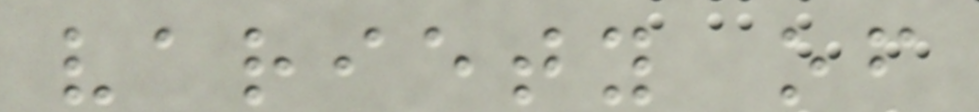variety of
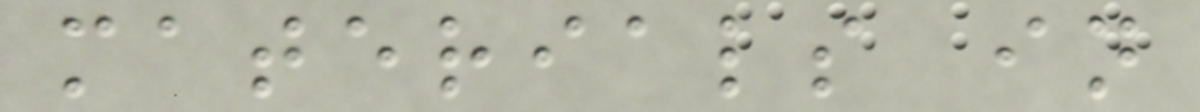materials in
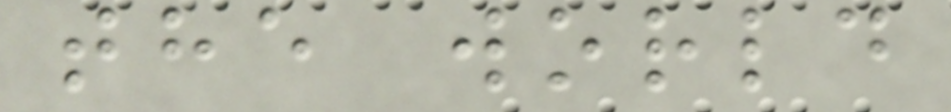the world
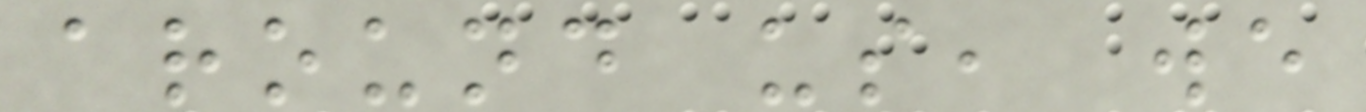around us, we
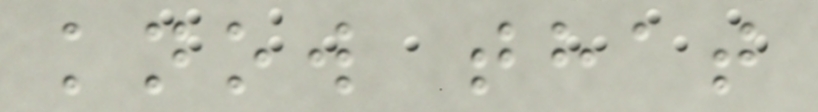know that
